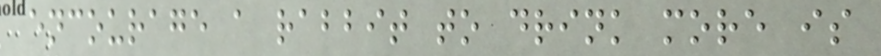encourage a rabbit to drink more is
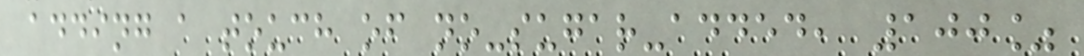adding a touch of no-sugar-added, 100%
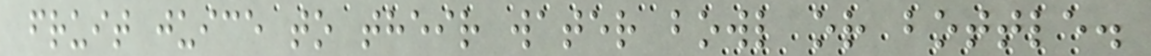fruit juice to their water bowl or bottle.
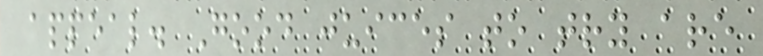appeal. Good juices to try are
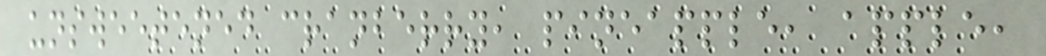unsweetened cranberry, pineapple, apple,
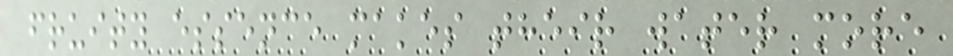fruity essence makes their water more
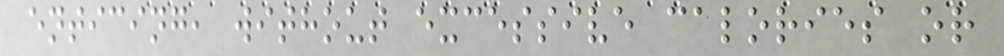enticing, without excessive calories or
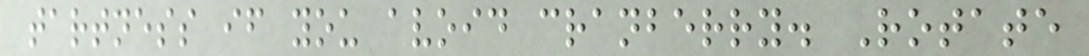tartness if you avoid cranberry. Rotate
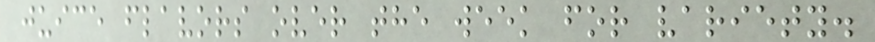juice flavors over the week for variety.
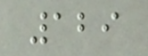129
